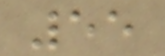55
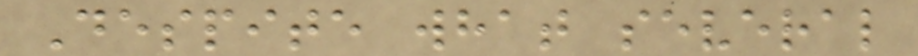Despite what several
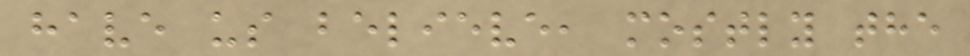have us believe, mostly the
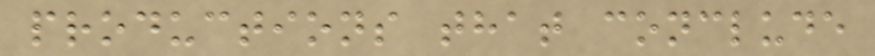productions that conclude
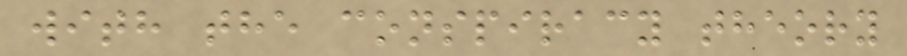with the conspiracy theory
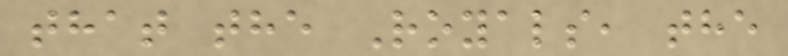that the Royals, the
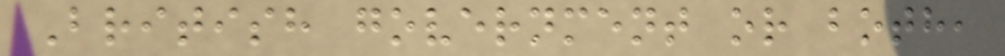British government or both,
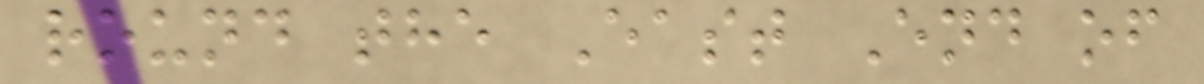round the East End of
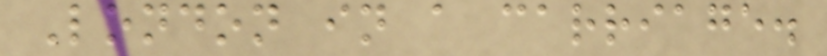London in a carriage.
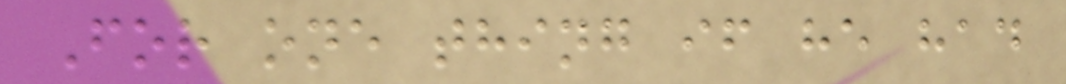For one thing if he had
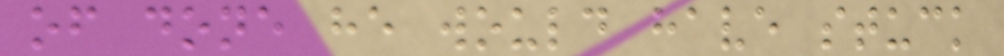of done he would have stuck
